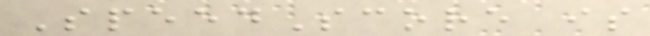SpeedScore is
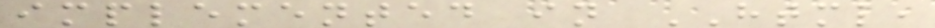implemented in HTML,
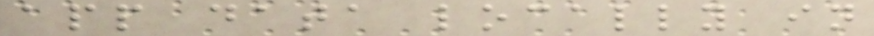app data locally in
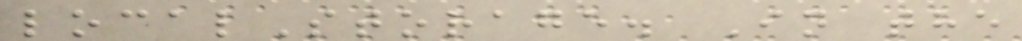localStorage. In the
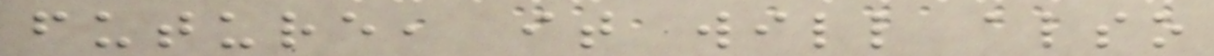future, it will also
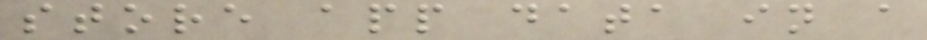store app data in a
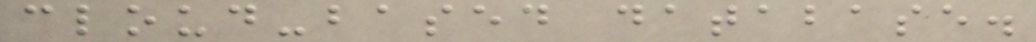cloud-based database.
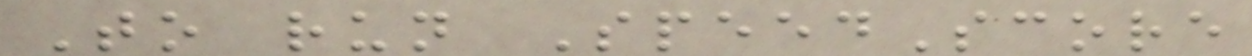To run SpeedScore
